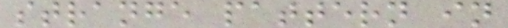strange pattern in
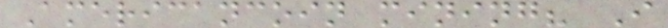Americancoin mining? I
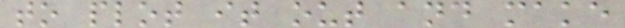to plot it out and make
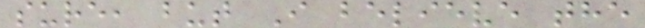sure, but I believe the
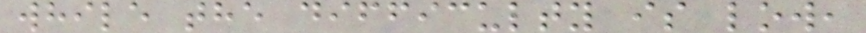while the difficulty is low,
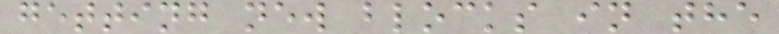getting new blocks in the
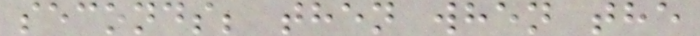seconds; then when the
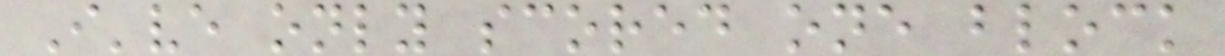I've only scored one block
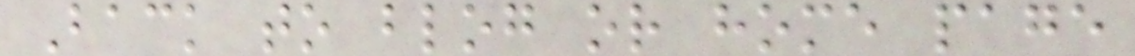Back to blog or home page
